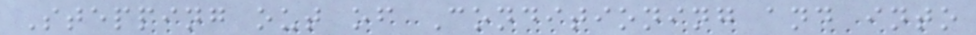Stepping out of Conditioning and into
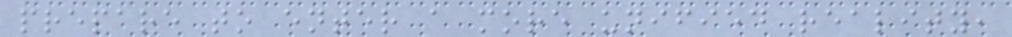prepare to enter a more unified reality,
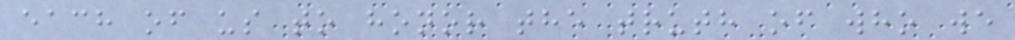each of us to honor the truth of who we
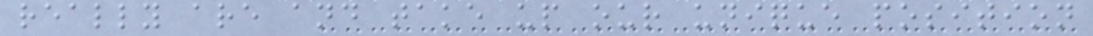really are and take up our unique position
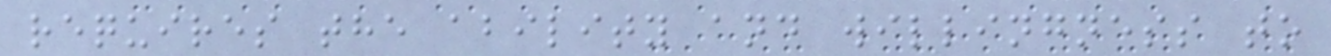requires the ability and willingness to
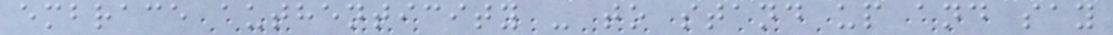embrace authenticity - to stand up and say
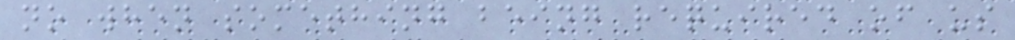no when something being required of us
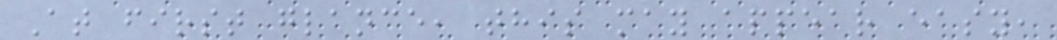At first glance, this may appear easy,
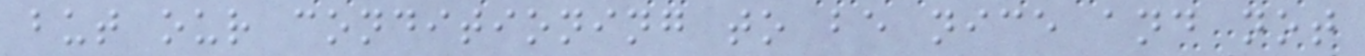but our conditioning to be nice and not
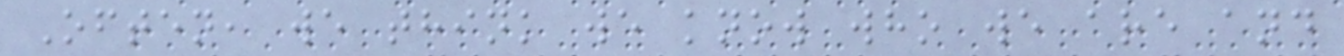Often, we think we know who we are and
